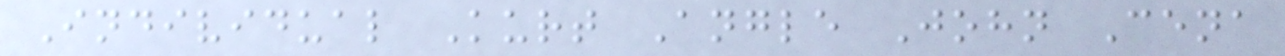Individual Kurt Angle John Cena
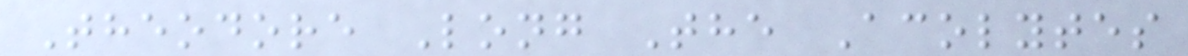Theodore Long The Acolytes
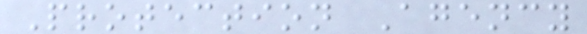Protection Agency
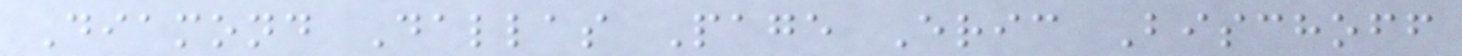Diamond Dallas Page Eric Bischoff
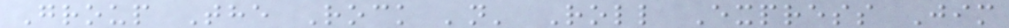Group The Rock 'n' Roll Express Jim
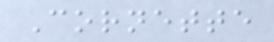Cornette
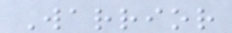Warrior
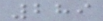289
